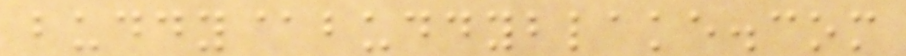buddy@buddyblake.com
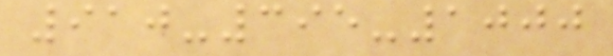910-395-1000
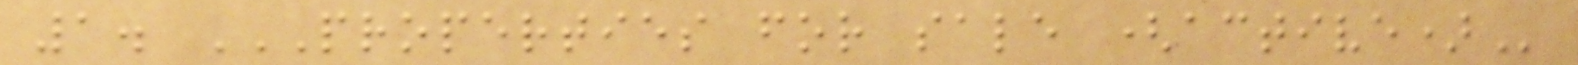1. PROPERTIES FOR SALE (ACTIVE)
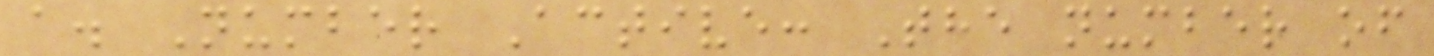a. Number Active: The number of
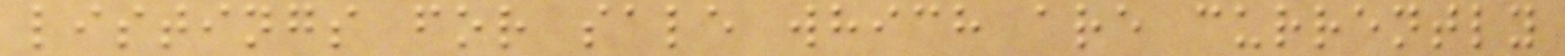listings for sale which are currently
